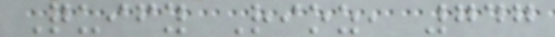Quify Rioz, 747
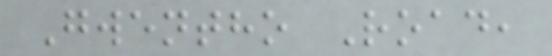Gwentho Road,
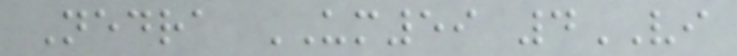Nedra UM59 4VI
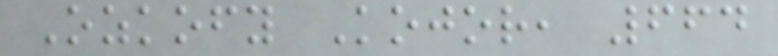Ozkofy Kojor, 664
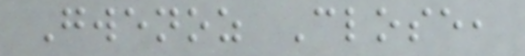Gwenoz Close,
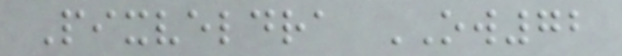Pixveldra OW72
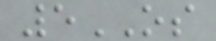5OS
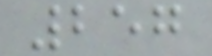257
